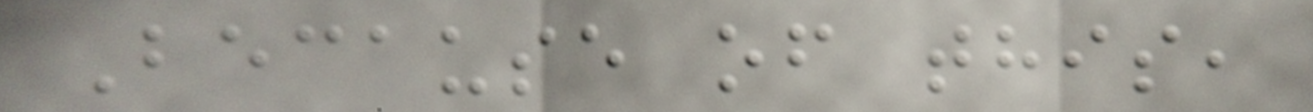Because of this,
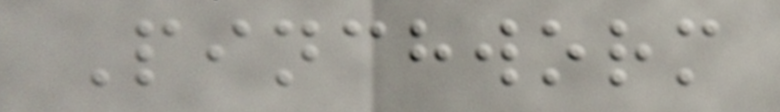Pinchworm
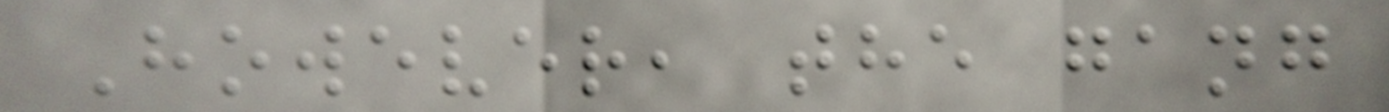However, the gang
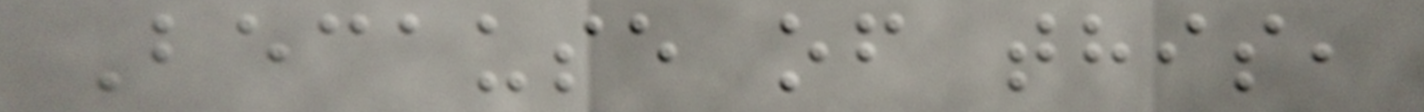Because of this,
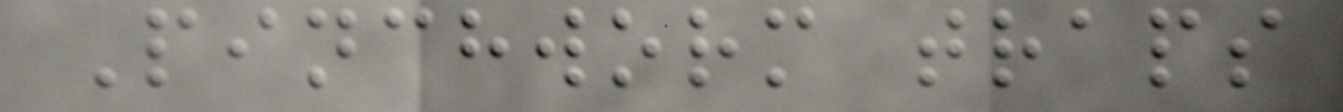Pinchworm traps
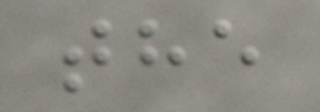the
